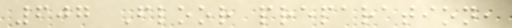607 Floor preparation,
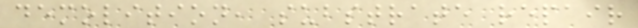demolition, substrate repair
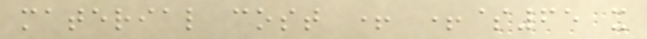material cost + +$65 x
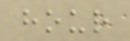hour
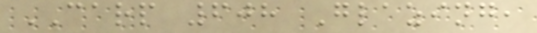CARP 608 Glazing,
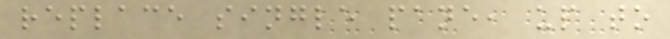replace single pane, up to
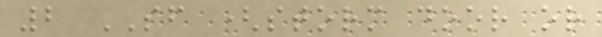2 SF (storm door or
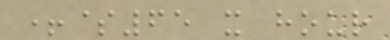+$65 x hour
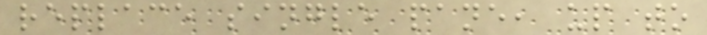replace single pane, up to
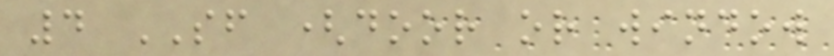4 SF (door or window
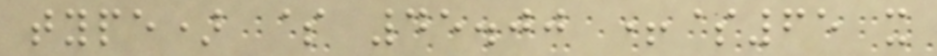type) $ 45.00 +$65 x
